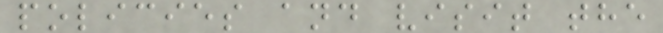policies and visit the
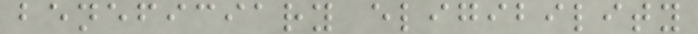beneficiary eligibility
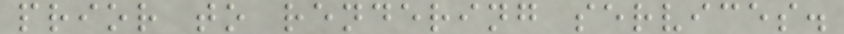prior to rendering services.
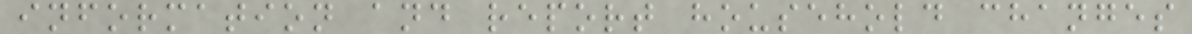information and report household changes
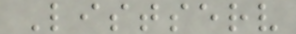Listserv
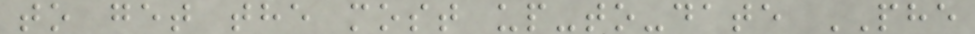to get the most up-to-date PHE
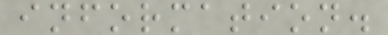information.
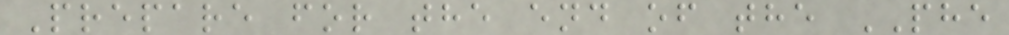Prepare for the end of the PHE
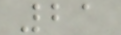21
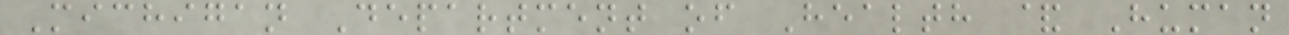Michigan Department of Health & Human
